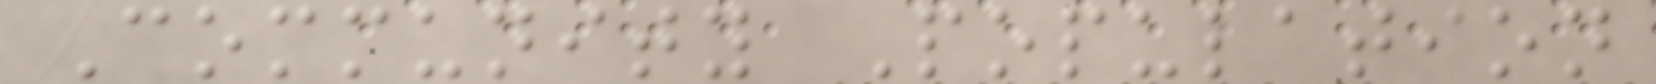Community Population
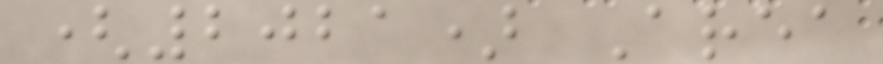(2021) Area
